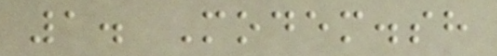1. Modem.sh
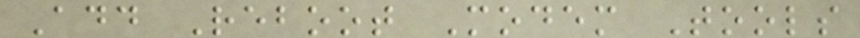Add Reboot Modem Tools
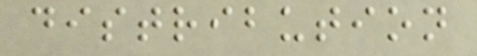distribution
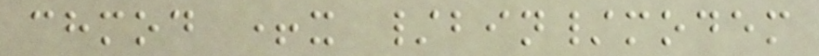chmod +x /bin/modem
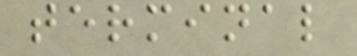terminal
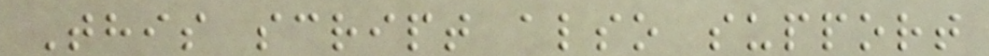This script also support
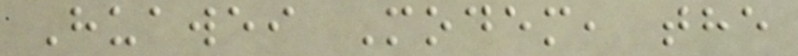Huawei Modem, the
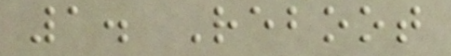1. Reboot
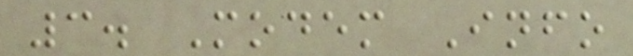3. Modem Info
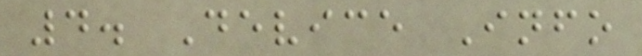4. Device Info
